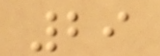29
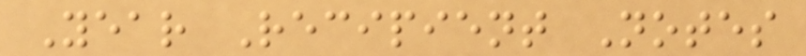Year Recipient Notes
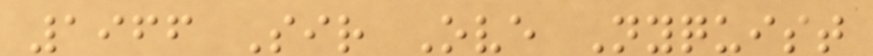1966 Sir Ove Nyquist
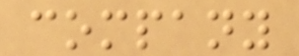company
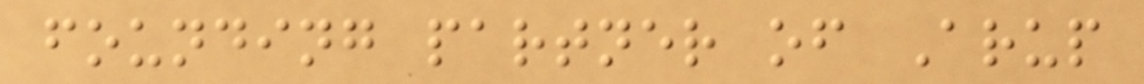founding partner of Arup
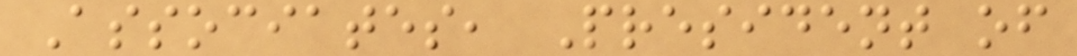Associates, President of
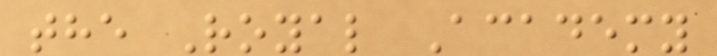the Royal Academy
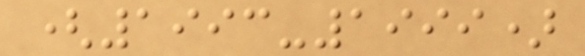(1993-1999)
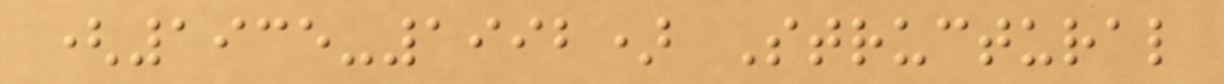(1935-1992) Structural
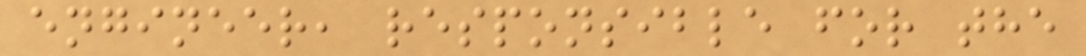engineer, responsible for the
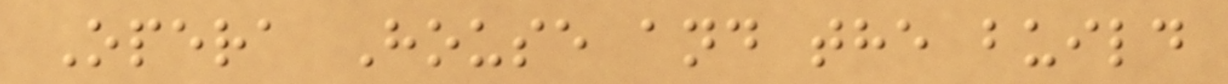Opera House and the build
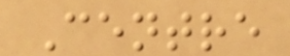Centre
